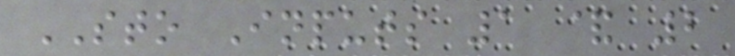STO Inputs 1 & 2
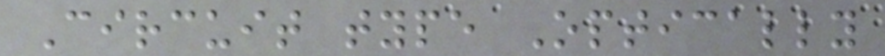Circuit type Optically
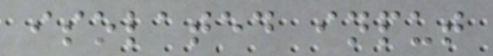isolated input
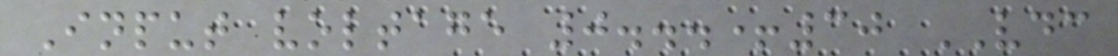Input voltage 0...+30 VDC
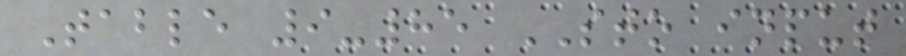Table 9-85 STO input
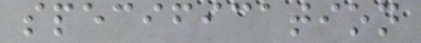specification
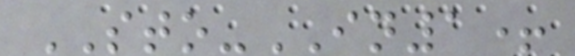STO-IN1+
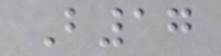B17
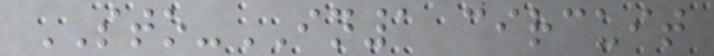STO-IN1 circuit
